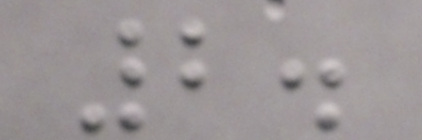2.
